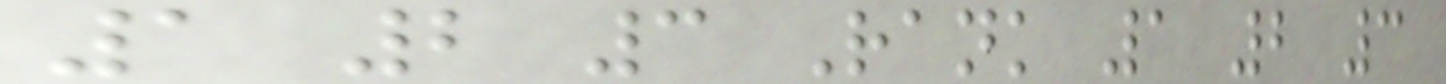1 2 3 Rank 1 2 3
